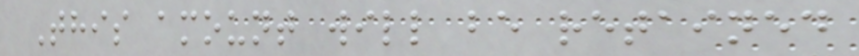This amount will be retained
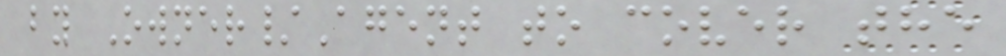by Owner/Agent to cover the
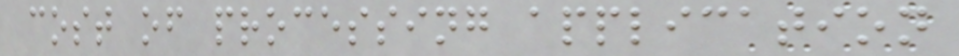cost of processing application
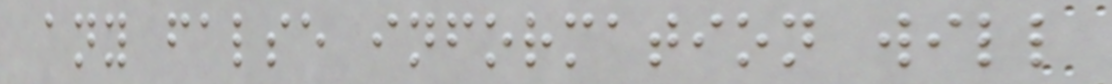any false information will
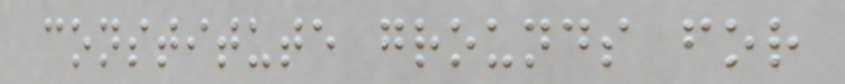constitute grounds for
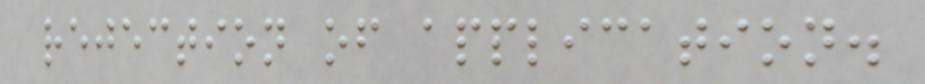rejection of application.
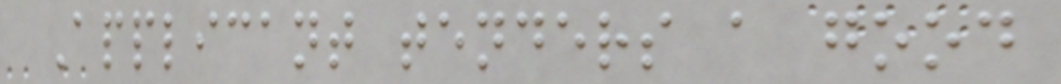Applicant tenders a good
